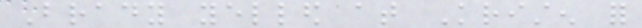Brady yelled at Kristen for
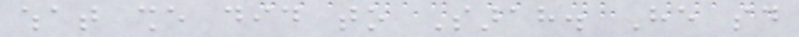what she did to Sarah. He said
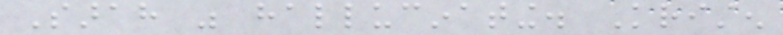Sarah was hallucinating. Kristen
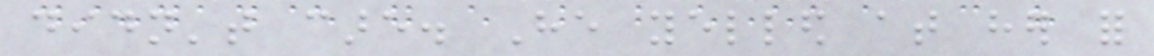didn't care. He yelled at her for
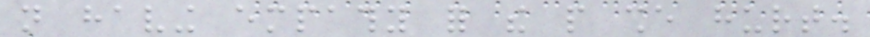not having empathy for the people she hurt.
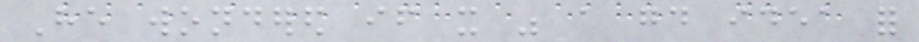He wondered if it was a good idea for
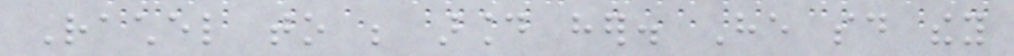Rachel to be around her. He said they
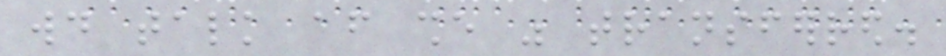would talk after she was transferred.
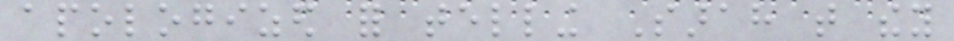apologized for telling Sarah that they
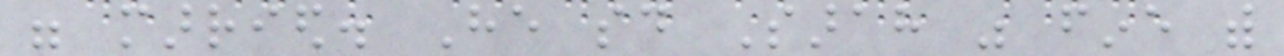were married. He said Sarah was fine with
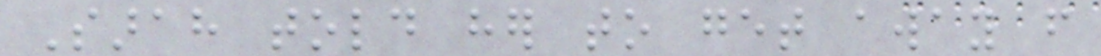Sarah told her to get away from
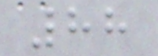88
